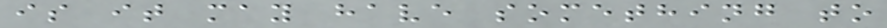is it may have something to
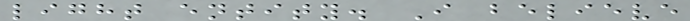light entity. I believe
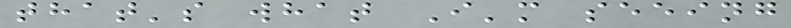that's what I'm seeing
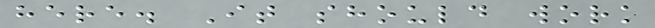here. It should work
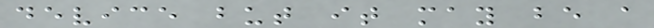device but it may be a
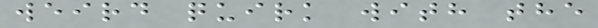weird quirk with the
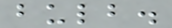bulb.
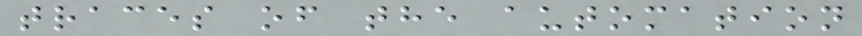traces of the automation
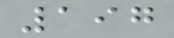197
